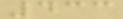433
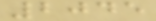2045
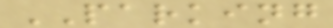PARKING
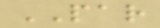PAR
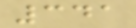341
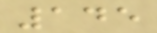145
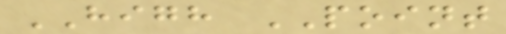HIGH POINT
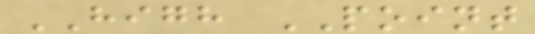HIGH POINT
